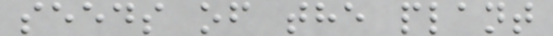seeds of the plant
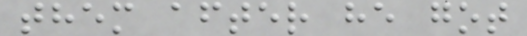them after he got
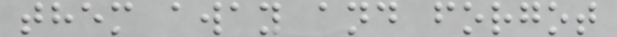them away and forgot
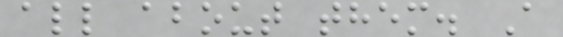all about them. A
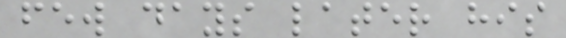few days later his
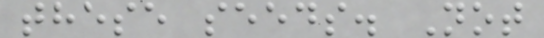these seeds. Not
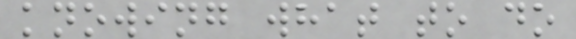knowing what to do
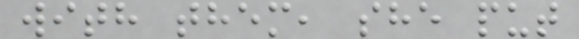with them, she put
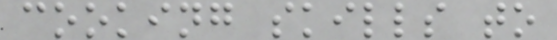cooking skills to
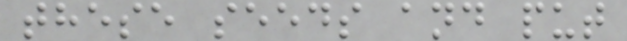these seeds and put
